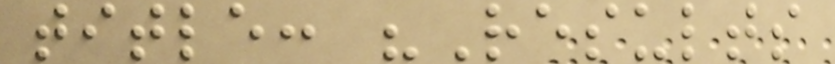title: "Results
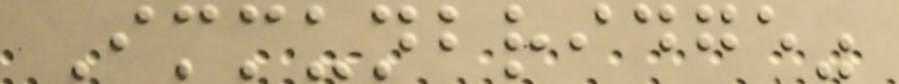Immunbridge"
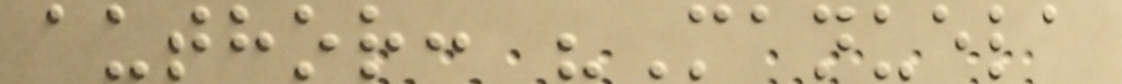author: "Manuela
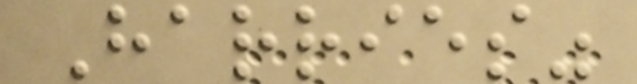Harries"
